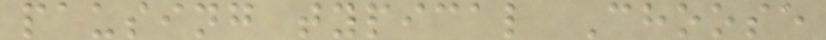pausing typical Choose
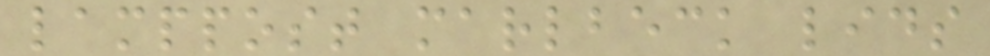lamppost marlbeck lids
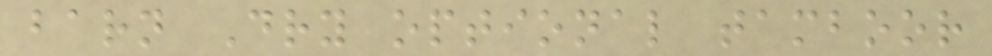barn Dry optional tamboor
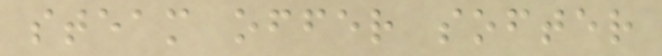steam offer softer
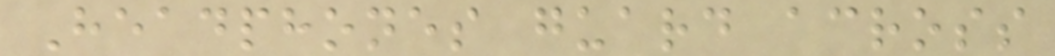Headphones guard across
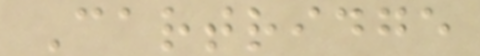Cartridge
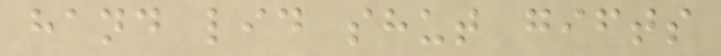hand lid shut gifts
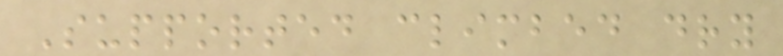Supported climbed dry
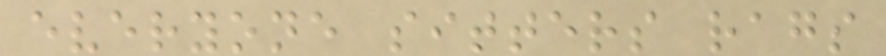everyone sitters rags
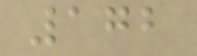172
